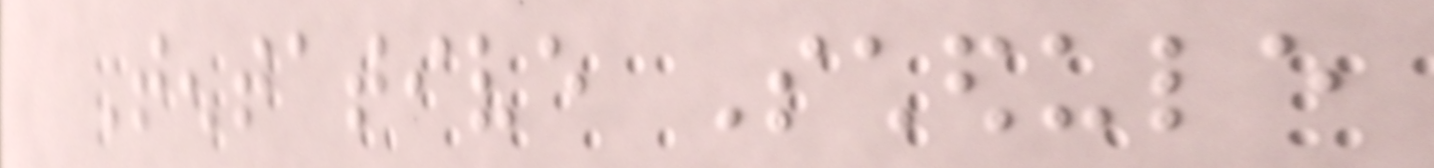Tentative Schedule
